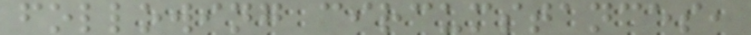following circumstances,
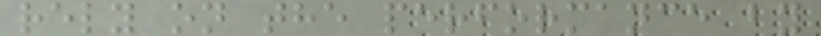rely on the performance by
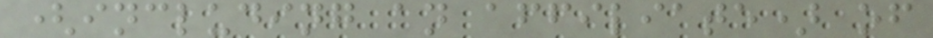(including an affiliate) of
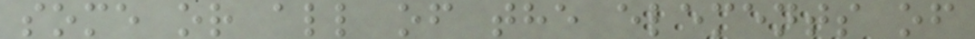some or all of the elements of
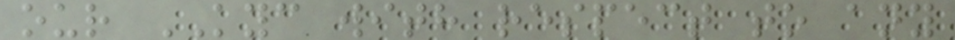our KYC with respect to any
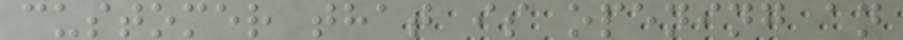customer that is opening an
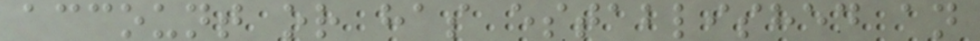account or has established an
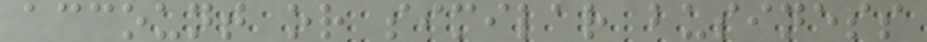account or similar business
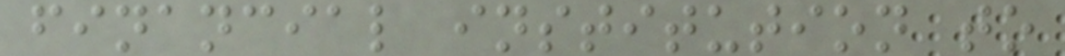financial institution to
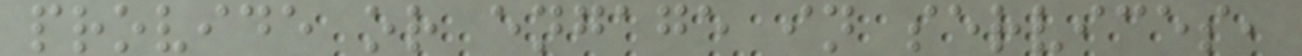provide or engage in services,
